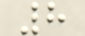8
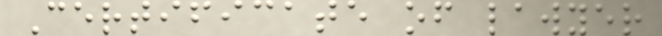Certificate of lawyer
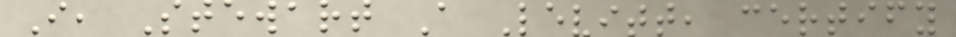I, Stewart A Levitt, certify
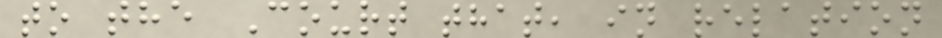to the Court that, in relation
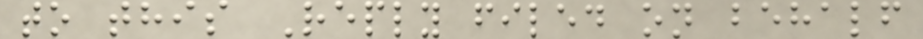to this Reply filed on behalf
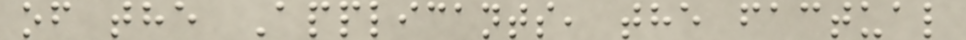of the Applicants, the factual
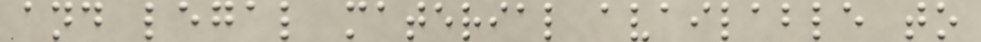and legal material available to
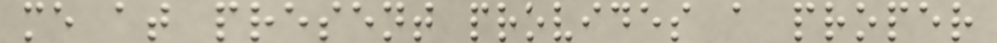me at present provides a proper
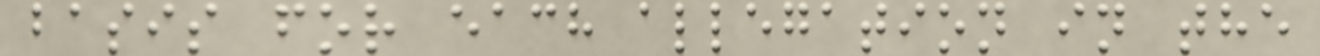basis for each allegation in the
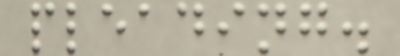pleading.
